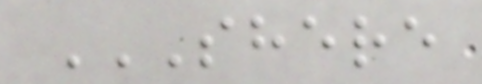SHERE
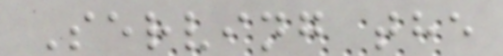Serving the
